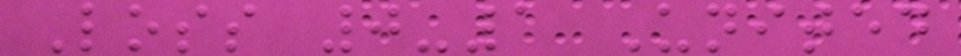Loss 0-1 United
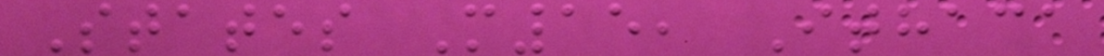States M15, Ithaca
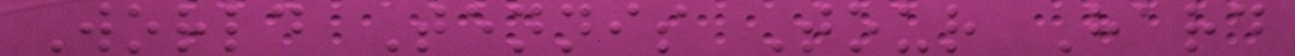World Tennis Tour Hard
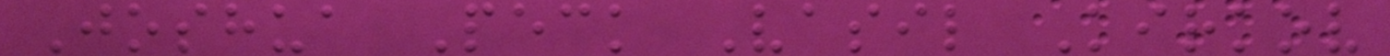Joshua Peck Vasil Kirkov
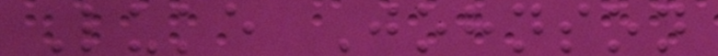Luke Johnson
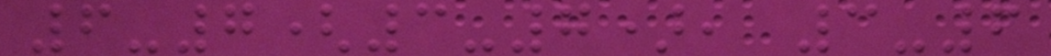6-7(3-7), 3-6
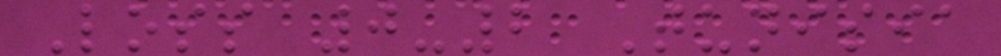Loss 0-2 Tunisia
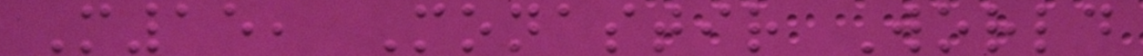M15, Monastir World
